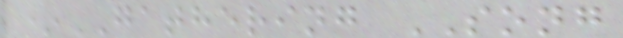*GATHERING SONG
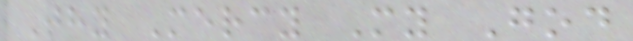Thy Mercy My God
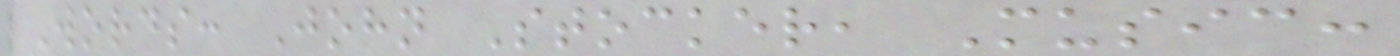Words: John Stocker, Music:
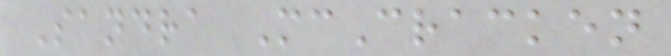Sandra McCracken
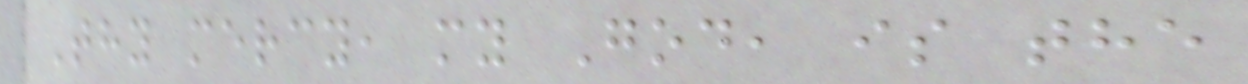Thy mercy, my God, is the
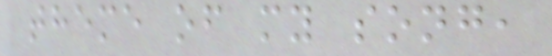theme of my song,
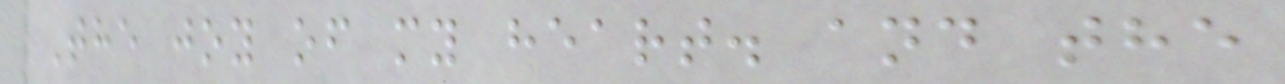The joy of my heart. and the
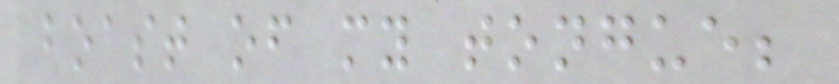boast of my tongue;
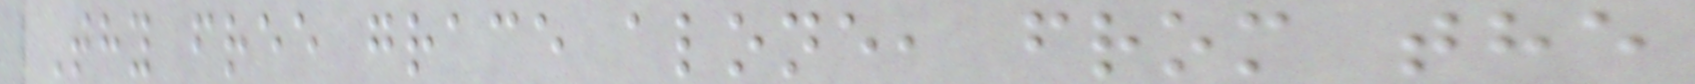Thy free grace alone, from the
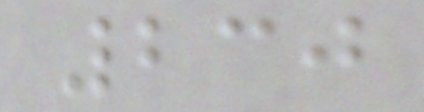230
